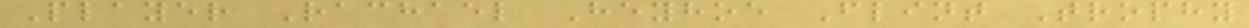Player Rachael Heyhoe Flint Trophy
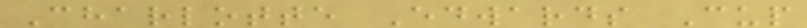Charlotte Edwards Cup
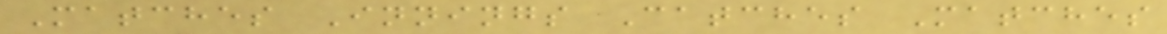Matches Innings Catches Matches
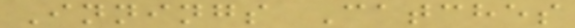Innings Catches
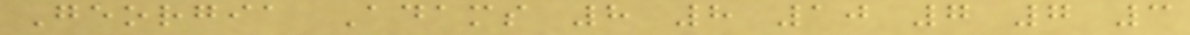Georgia Adams 8 8 10 7 7 3
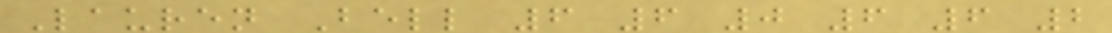Lauren Bell 6 6 0 6 6 2
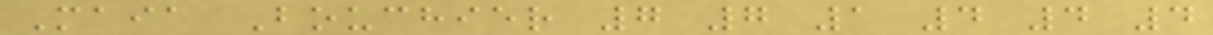Maia Bouchier 7 7 1 4 4 4
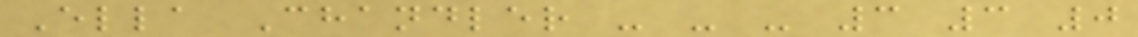Ella Chandler - - - 3 3 0
